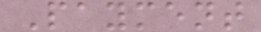Payment
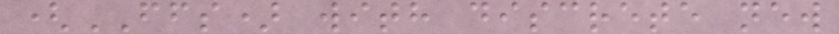(FFS) with discrete new
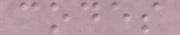codes
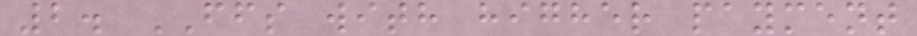2. FFS with higher payment
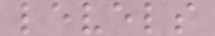levels
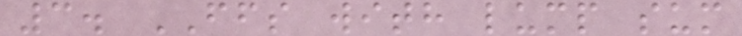3. FFS with lump sum
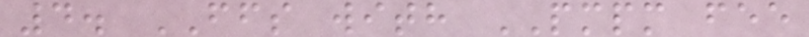4. FFS with PMPM fee
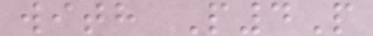with P4P
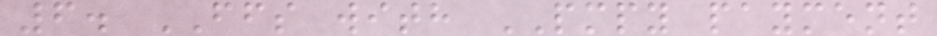6. FFS with PMPY payment
